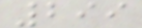299
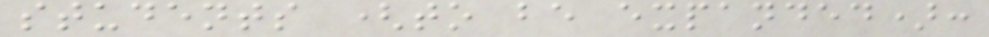students (to be expanded):
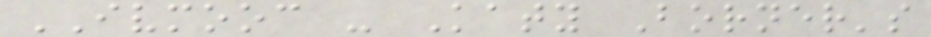IVMOOC - Katy Borner's
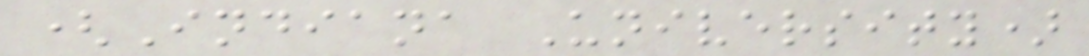(Indiana University)
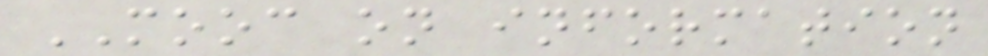MOOC on information
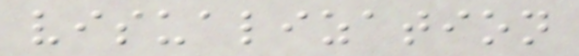visualization
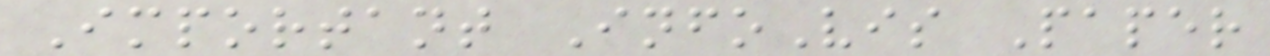Important InfoVis Paper
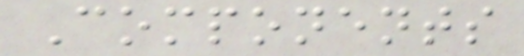Components
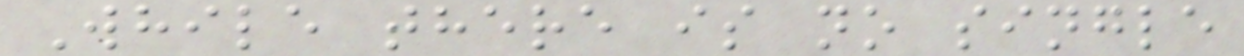While there is no single
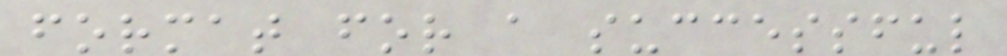format for a successful
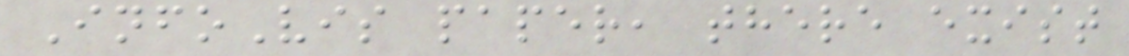InfoVis paper, there exist
